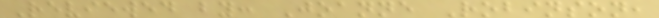Reviewed by: Joanne Robinson,
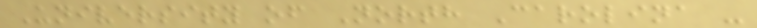University of North Carolina -
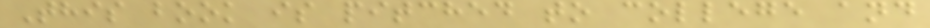This book is pitched to college and
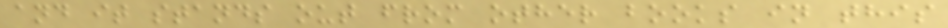and it stands out from other books in this
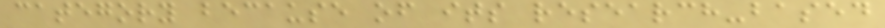category because of its research-based
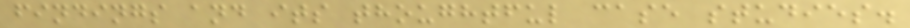findings and its thoughtful case studies.
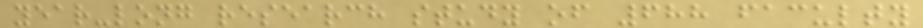year-long research study of 688 faculty
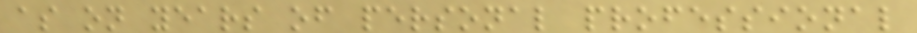as on years of personal professional
